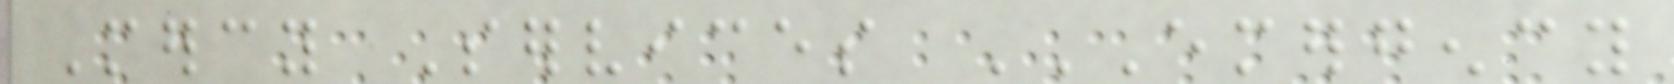Mercy Services EMERGENCY
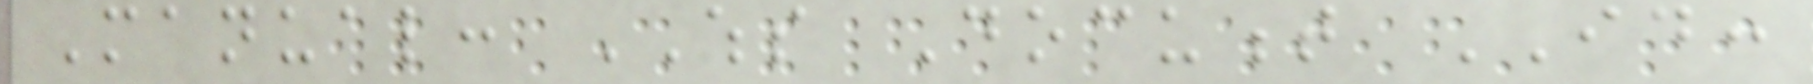Manual: WHS Document ID:
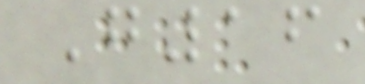G16
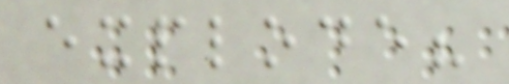explode?
